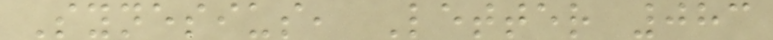Synesius, Letter 083
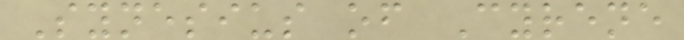Synesius of Cyrene
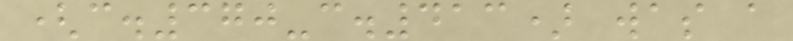(c.370-c.413) was a
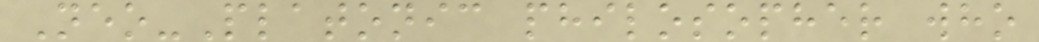Neo-Platonic philosopher who
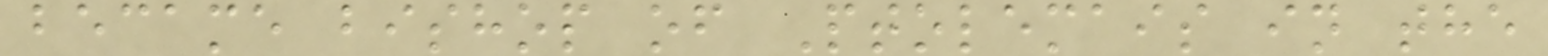became bishop of Ptolemais in the
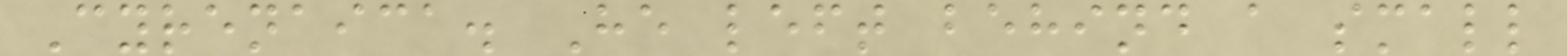Cyrenaica. He left behind a small
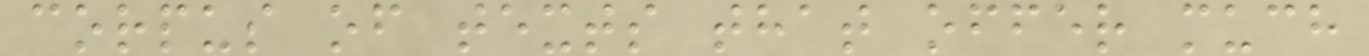corpus of texts that offer much
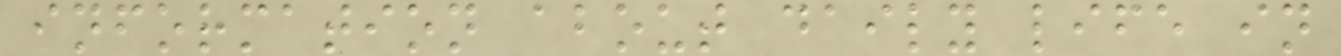information about daily life in
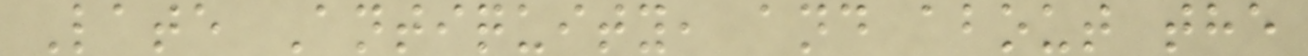Late Antiquity, and about the
